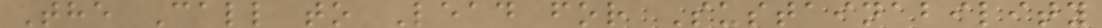The Call to Lead for Sustainability
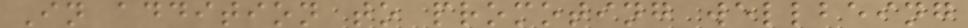In addition to promoting wellbeing
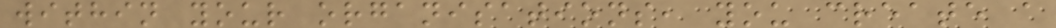within your organisations, you create a
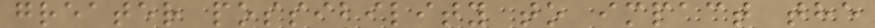greater possibility to impact the
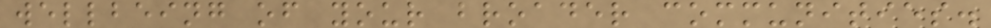wellbeing of your broader communities.
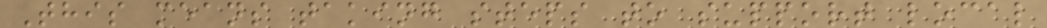This means taking steps to support local
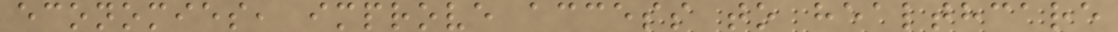economies, improve access to healthcare
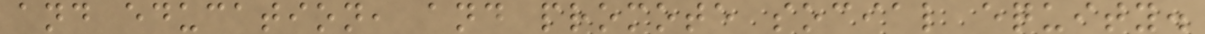and education, and promote social equity.
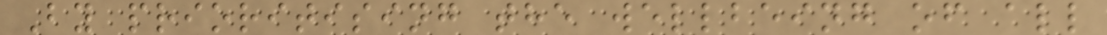By prioritising the wellbeing of all
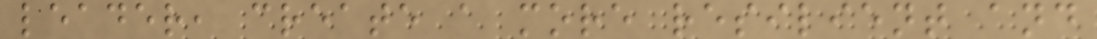leader, create a more resilient and
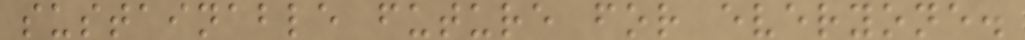sustainable future for everyone.
